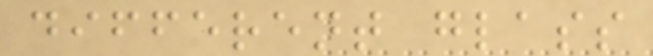different glass
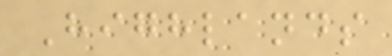Highlands
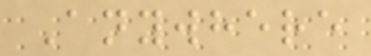Anywhere
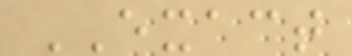EXACT
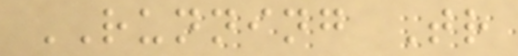RUNNING Tr
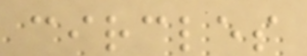circles
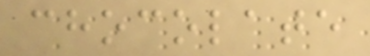chocolate
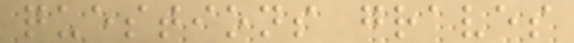questions graves
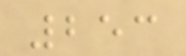253
